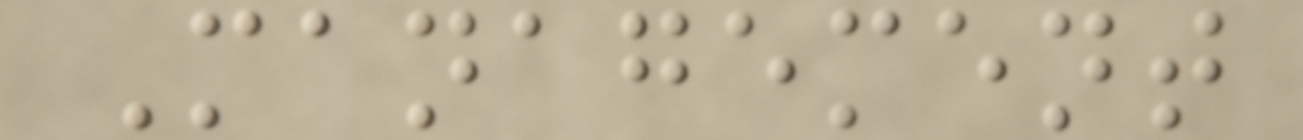Management
